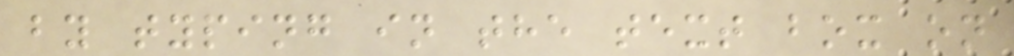by typing in the text box on
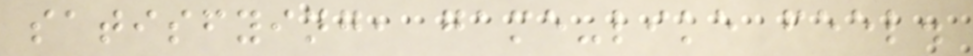satisfying, game-like feel.
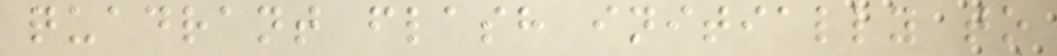quadrant flash initially to
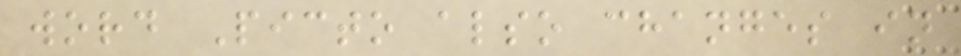word Picto also changes in
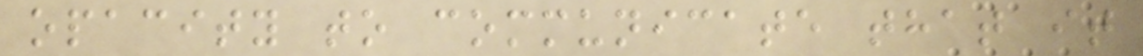opacity to communicate that it
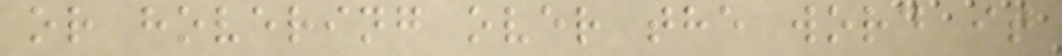or hovering over the word it
